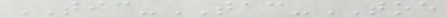TIC-TAC-TOE
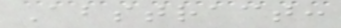Abstract:
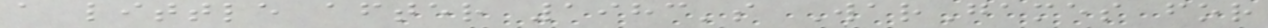a little after 1983's WarGames for
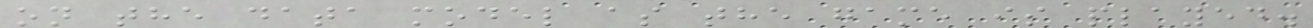on the data model as the game is played.
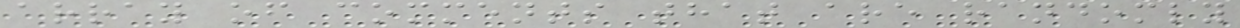array of comments that are randomly
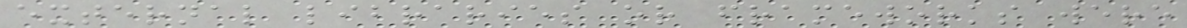external libraries or frameworks were
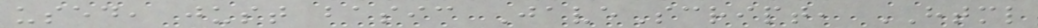used, just basic JaveScript, HTML
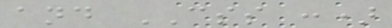and CSS :)
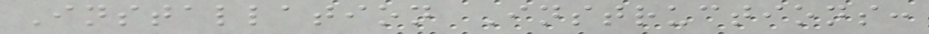Installation Instructions:
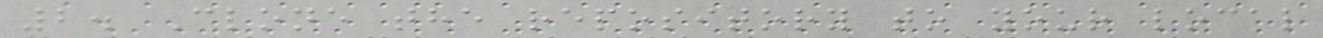2. Clone the repository to your local
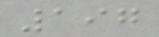197
